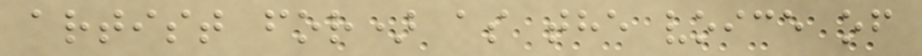artist for) as the voice of
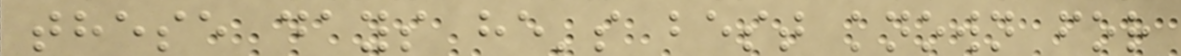these days he's best known for
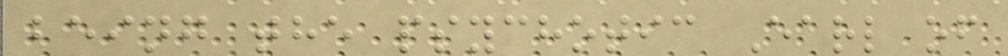being the psychotic Earl of
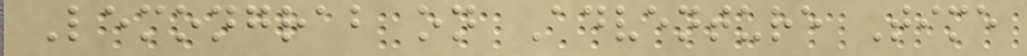Lemongrab on Adventure Time
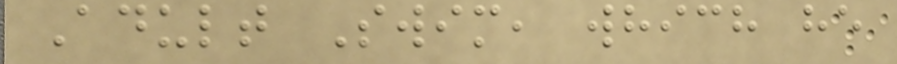Adult Swim, which he
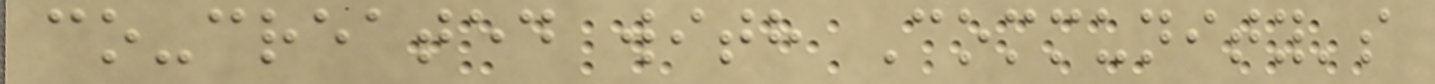co-created with Community's
